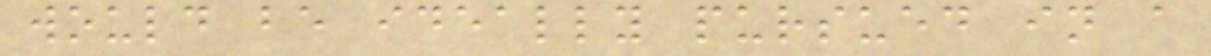would be ideally pursued in a
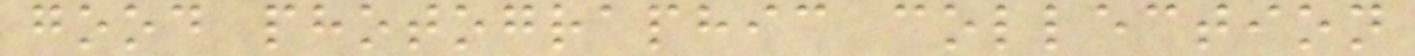good photographic collection
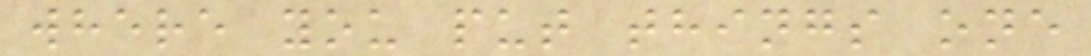where you put things one
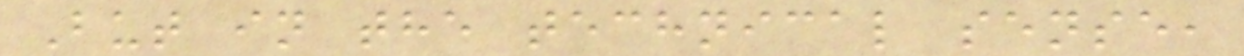But in the technical sense,
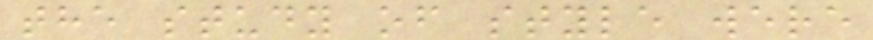the study of style were
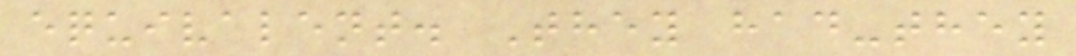equivalent. They had-they
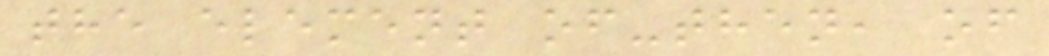the element of-then, of
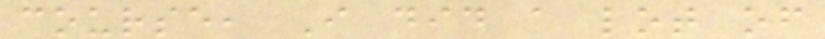course, I did a lot of
